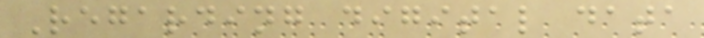Regarding digital data
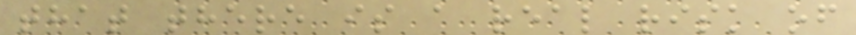that there is a real risk of
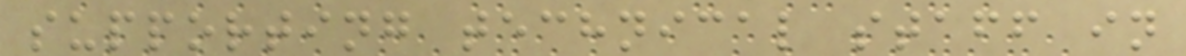supporting technical staff in
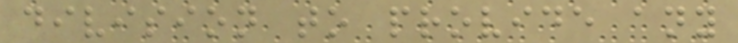division to provide any
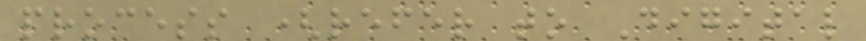process (refer to Digital
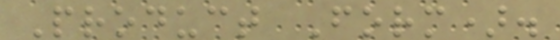Product Form).
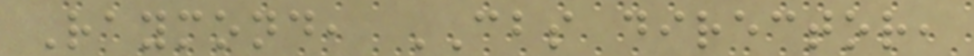Raymond, CBS director,
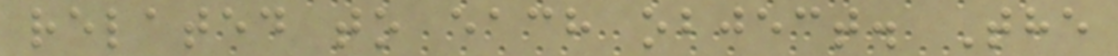related to each object. The
